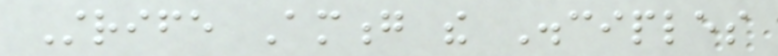Strife Among the Disciples
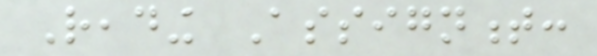Reading Assignment:
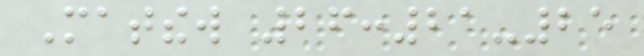Matthew 26:21-25
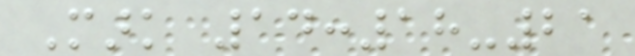Mark 14:18-21
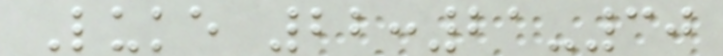Luke 22:21-30
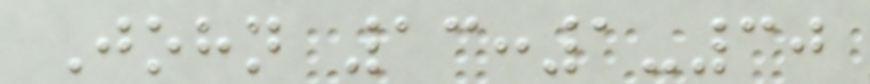John 13:1-30
